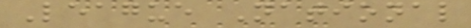League National
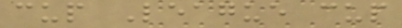cup League cup
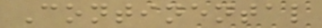Continental
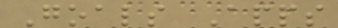Goals Apps
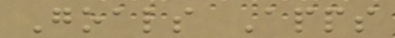Goals Apps
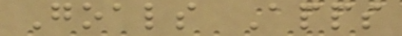Goals Apps
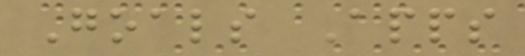Goals Apps
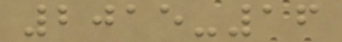2015-16
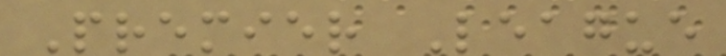Premier League
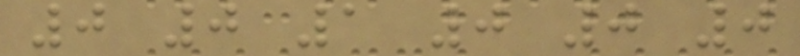0 0 1 0 0 0
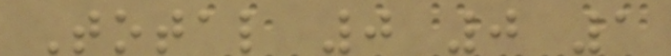Total 0 0 1
